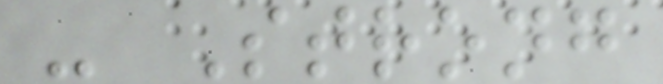- Strong
